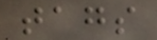tags
